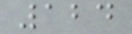124
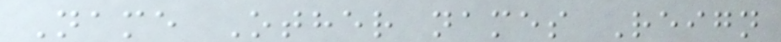Name Other names Reign
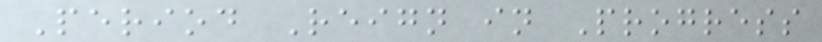Period Reign in Progress
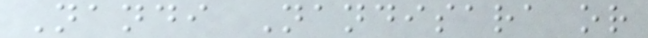Nandi Nandisara or
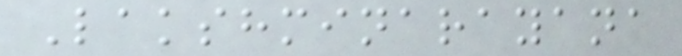Lakshminarayana
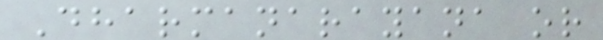Dharmanarayana or
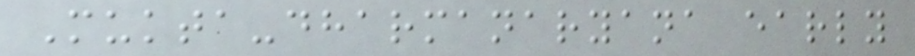Mukta-dharmanaryana early
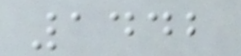1442
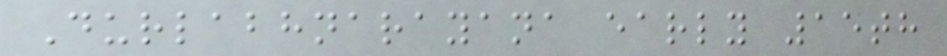Durlabhnarayana early 15th
